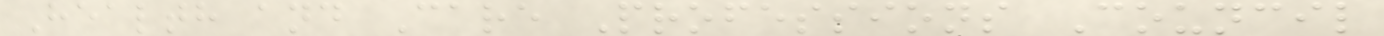Health and Care Professions Council
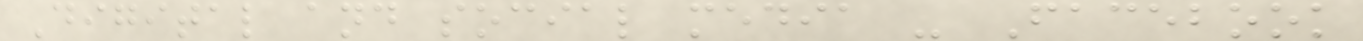Digital and social media - Facebook
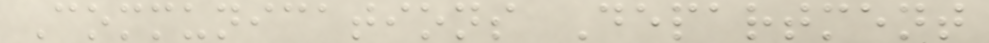Communications Department
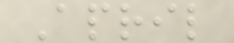April
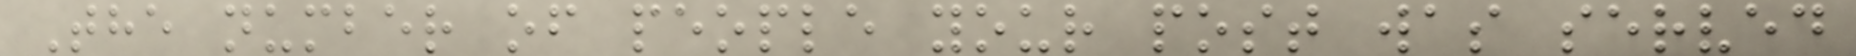The number of people your post was served
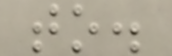to.
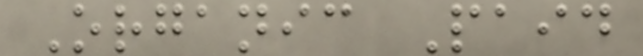Organic Paid
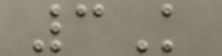3K
